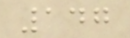147
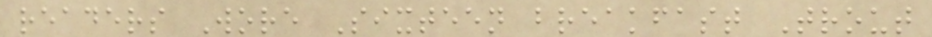readers Wore Sixteen breakfast Trout
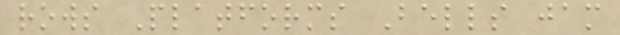rows Platforms Bells jam
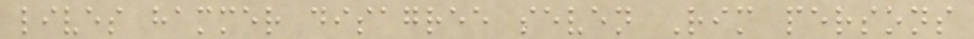lives hammer disagree seven Rim persons
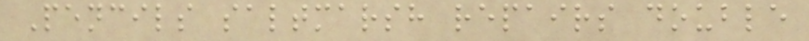Pencils saltmarsh repairs double
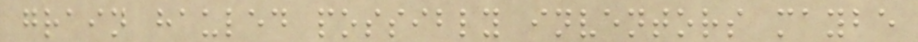grain hauled possibly inventors maybe
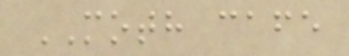MOTH cafe
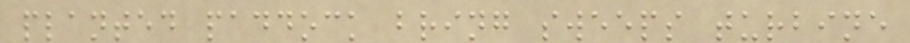planted paddock bring sweeps turbine
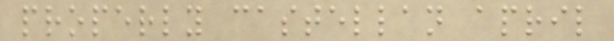properly castellan april
